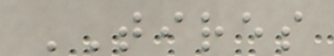TIRES
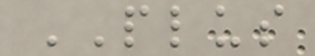PLUS
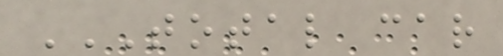TOTAL CAR
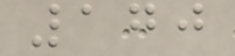170
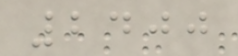2400
